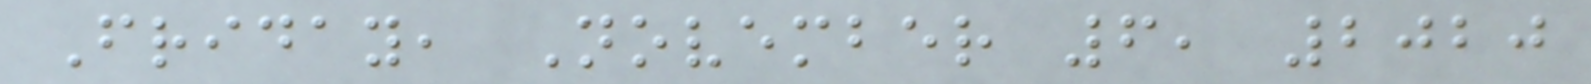Friday, November 6, 2020
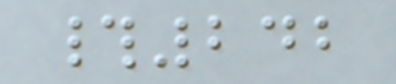#242
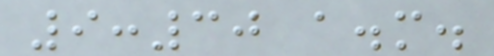9:30 a.m.
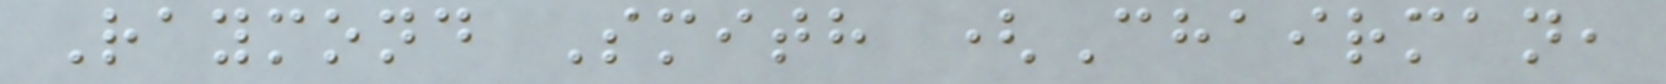Raymond Smith (Chairman,
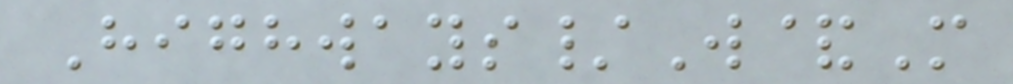Highways/W&M
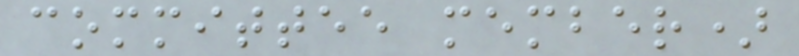committee member)
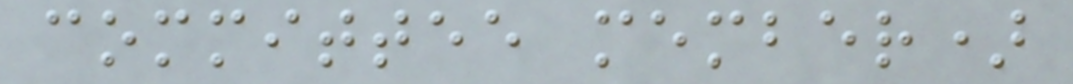committee member)
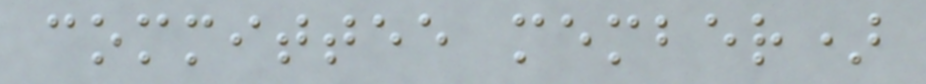committee member)
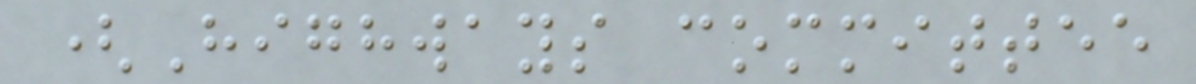(Highways committee
